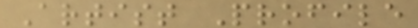Artist Profile
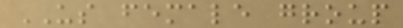US female group
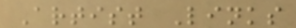Artist Links
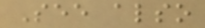See also
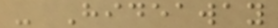- Hideaway
